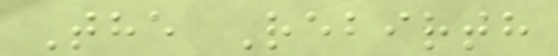The Rebirth
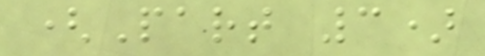(Part 3)
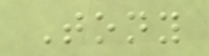Tony
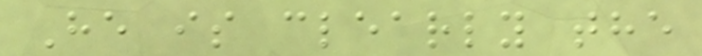He is clearly the
